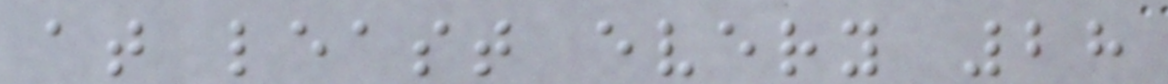at least every 28
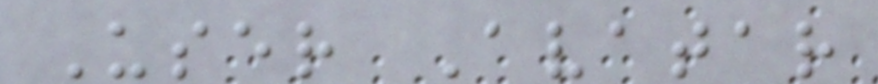User Avatar
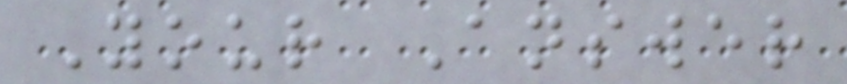Your Answer
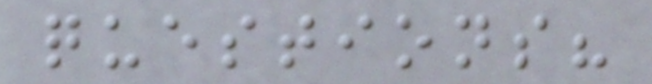questions?
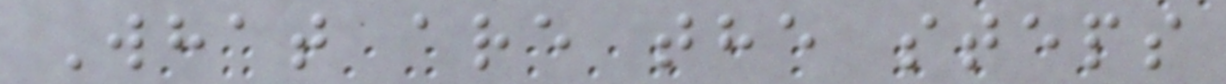What are the steps
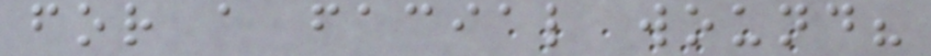for a facial wound?
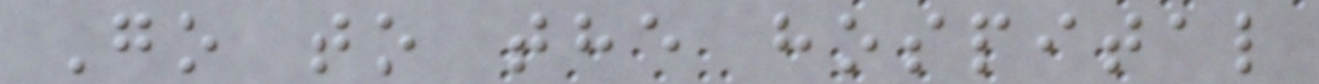Go to the hospital
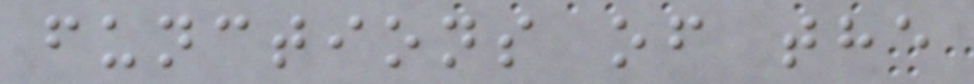functions of the
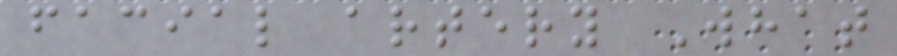facial artery What
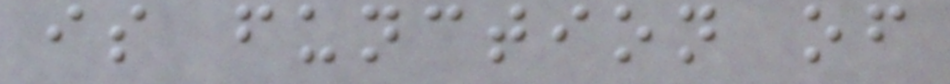is function of
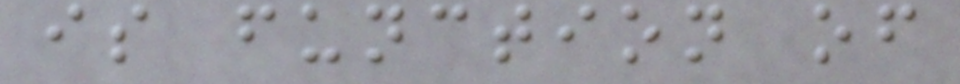is function of
